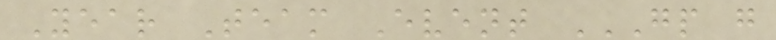Year Team Event GP G
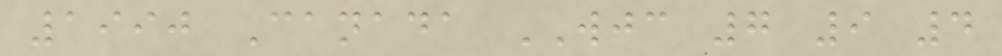1990 Canada WJC 7 9 4
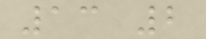13 2
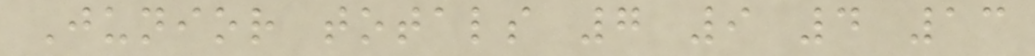Junior totals 7 9 4 13
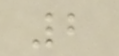2
